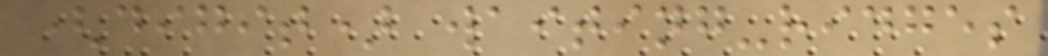(digit) waiting-ridges
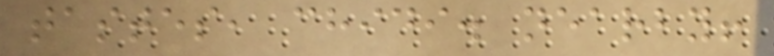tastes, chidi. nearby!
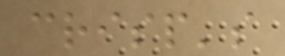crisp's
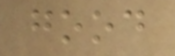good
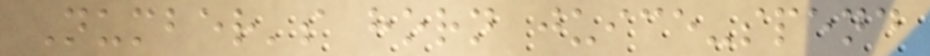Number's horn juice-spend
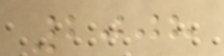2008
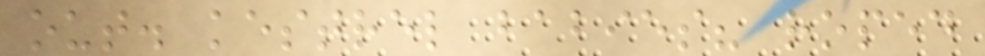out. kestrel babies? roped
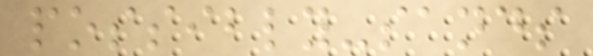possibly-sands
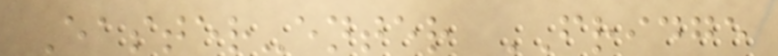Easter-enter FRIDGE
